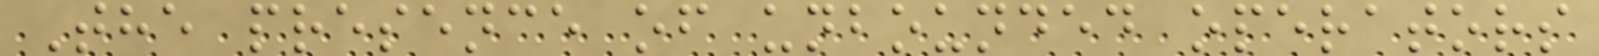The presence of unbounded operators
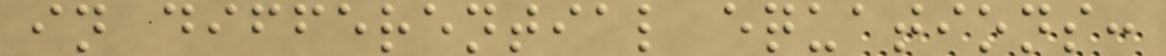in differential equations:
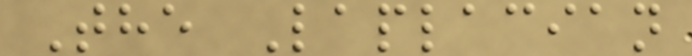The Laplacian
